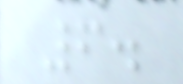6.
